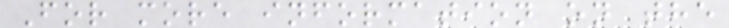For more information on the
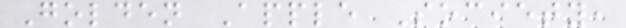Golden Apple Society,
